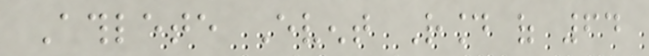Athlete Event Round of 64
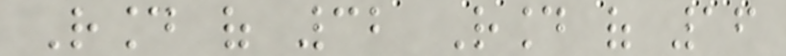Round of 32 Round of 16
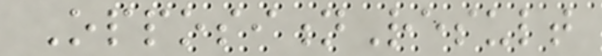OppositionResult
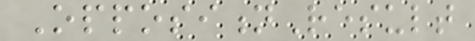OppositionResult
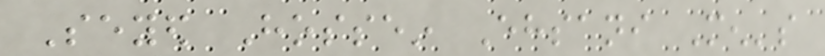Seyed Hossein Ehsani Men's
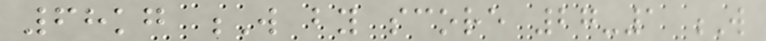68kg W by score 27-1 W
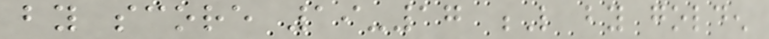by score 19-17 L by golden
